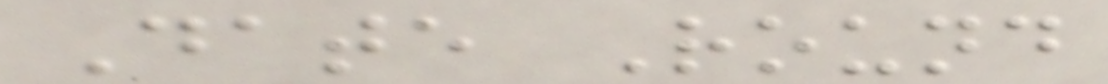Date Round
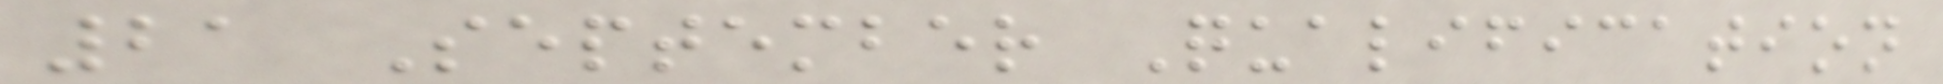21 September Qualification
